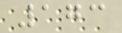173
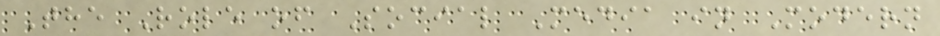The Role of Social Media in Modern
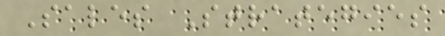Sales Strategies
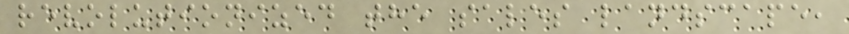revolutionized the sales landscape,
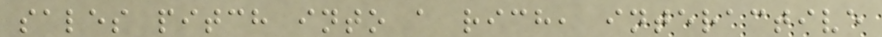sales pitch into a rich, interactive
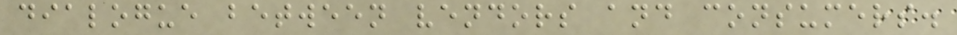dialogue between vendors and consumers.
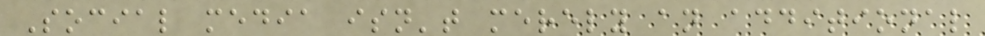Social media isn't merely an additional
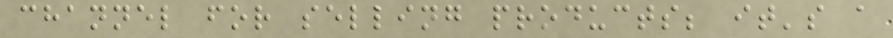channel for selling products; it's a
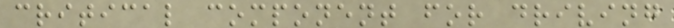critical component for driving
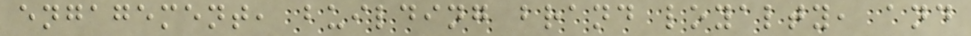engagement, building brand loyalty, and
